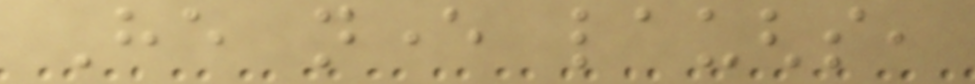He never laughs,
